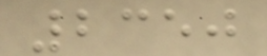2350
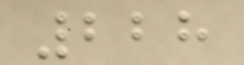228
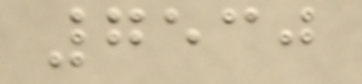7530
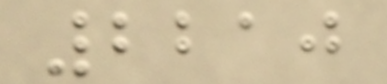2210
